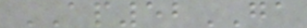AP52GA
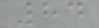84
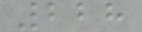228
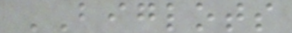BIGLOTS
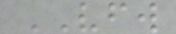VFW
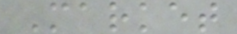Market
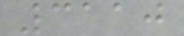3110
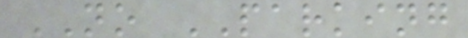NO PARKING
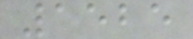1525
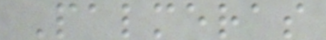Palmeras
